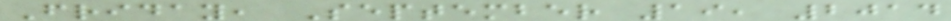Friday, September 19, 2014
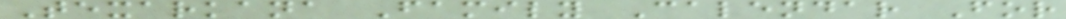Texarkana Family Calendar For
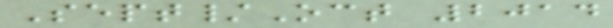Sept/Oct 2014
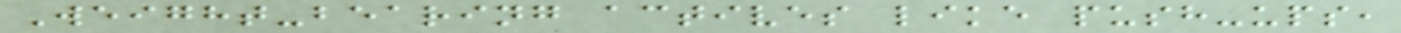Weight-bearing actives like push-ups,
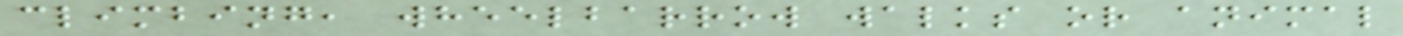climbing, wheelbarrow walks or animal
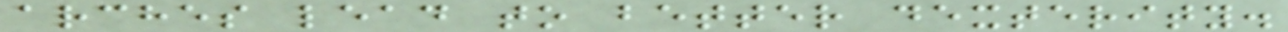arches lead to better dexterity.
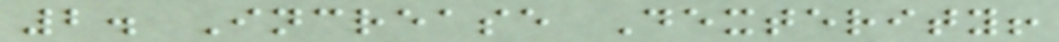2. Increase Dexterity!
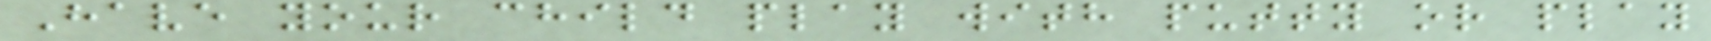Have your child play with putty or play
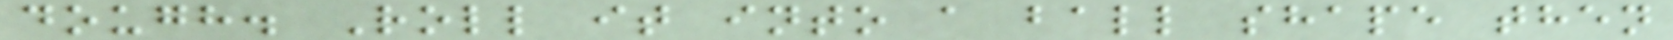dough. Roll it into a ball shape then
